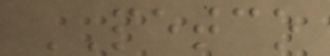PETCO
